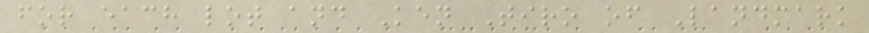for each lot and Ken Tiro of Landmark
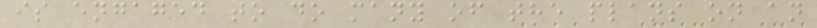is engaged to do many of the plans on an
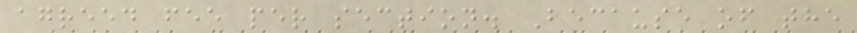agreed fee per section. Because of the
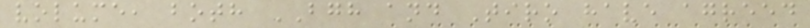volume, both BGH and Tiro have agreed
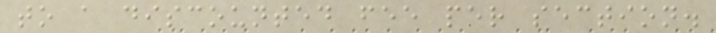to a discounted fee per section.
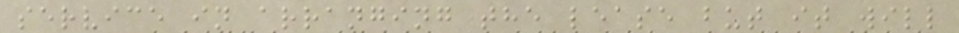service in arranging the lease but it will
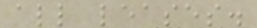all leases.
